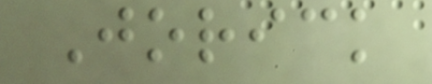Jorick
